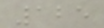125
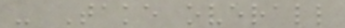- Take overall
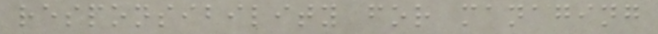responsibility for managing
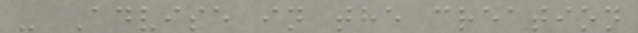- Advise in the creation
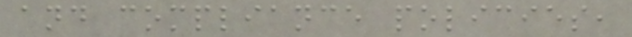and compliance policies,
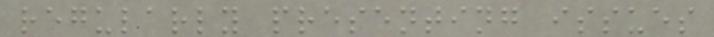regularly presenting issues
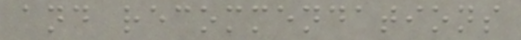and recommendations
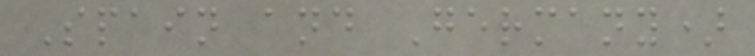Spain and Germany)
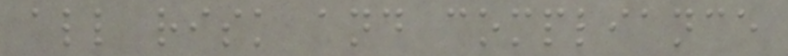all risk and compliance
